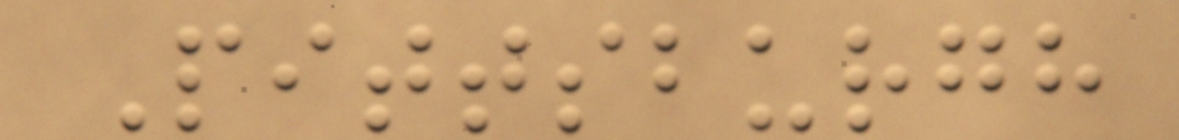Pittsburgh
